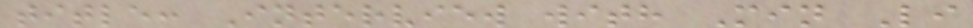title: Interview with Min Li
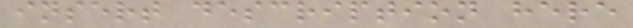insert description here
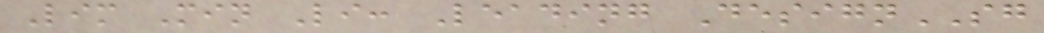Lim Min Li: Leading DesignSG
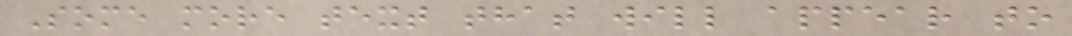Some more text that will appear to
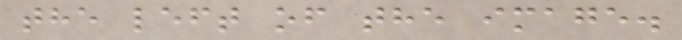the left of the image.
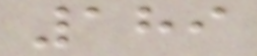189
